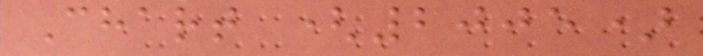Chart (2005)
